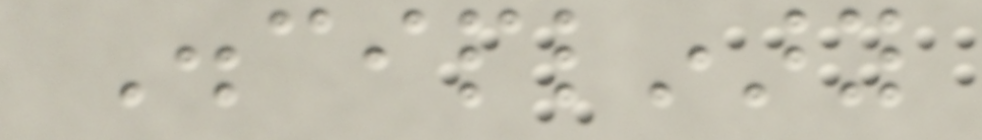Disciplinary
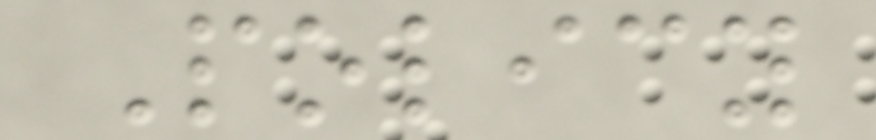Policy
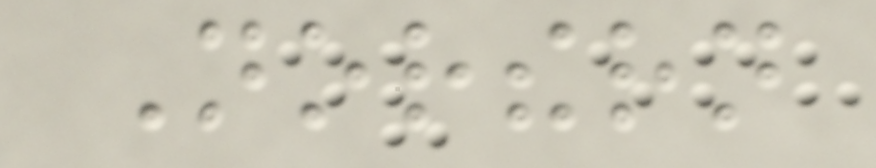Northern
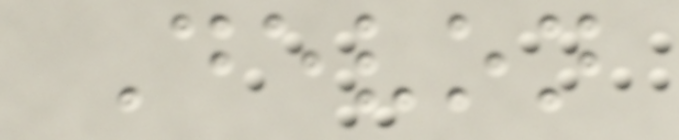Devon
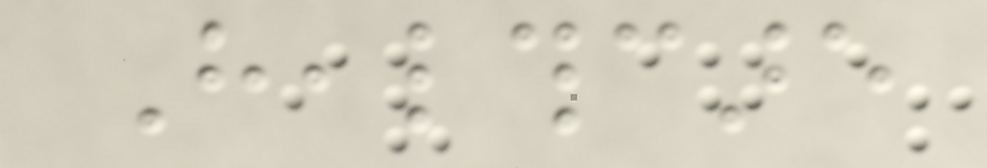Healthcare
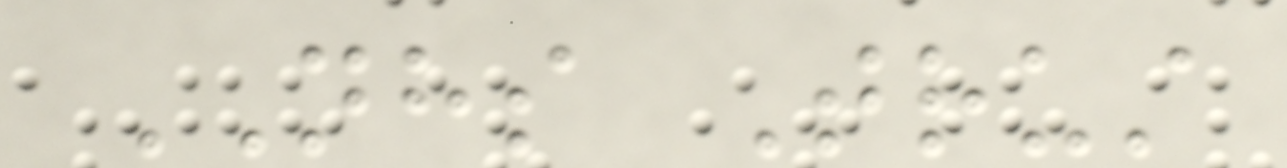NHS Trust
